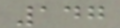147
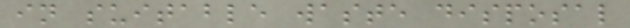in suitable waste disposal
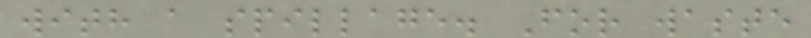with a spillage. For waste
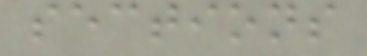sections
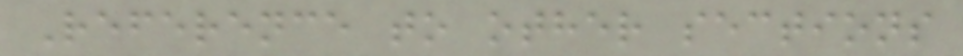Reference to other sections
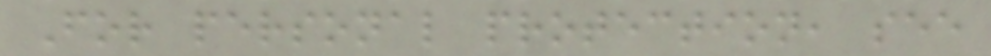For personal protection, see
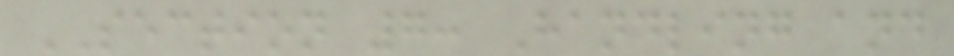SECTION 7: Handling and
